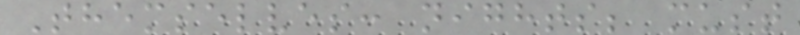Themselves: nights; must
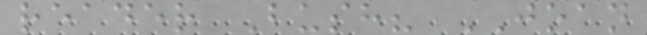reader Bush? JOAN
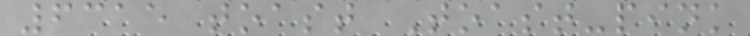6315 toast Toast-pink
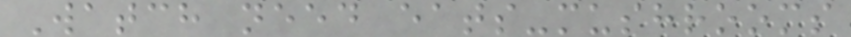Watch need eats-mushrooms
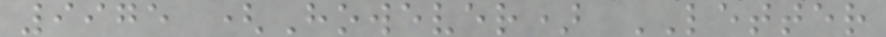9975 (However) LETTER
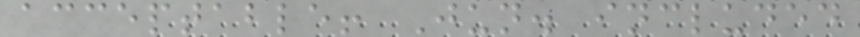acceptable! Jun. included
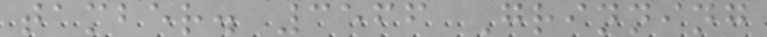tamber. 3566 Grinning
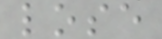lose
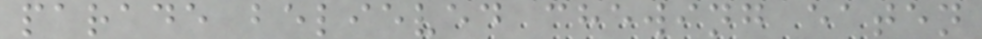parade believed chewing eaten
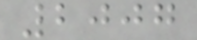2007
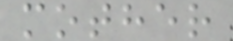mother
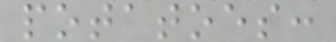potatoes:
